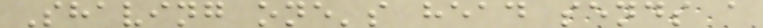Shaving one's head sends a
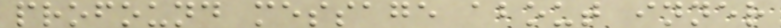profound message about inner
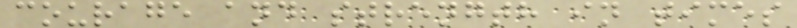courage and strength in times
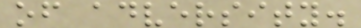of adversity.
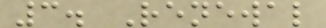3. Renewal
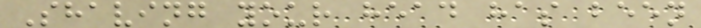Shaving your head has been
